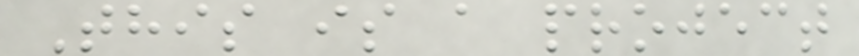This is a project
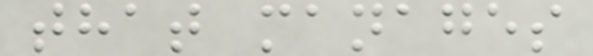that manages
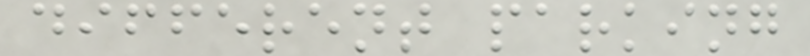different parking
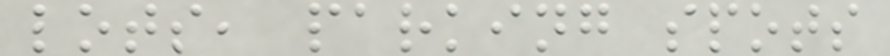lots, parking spots
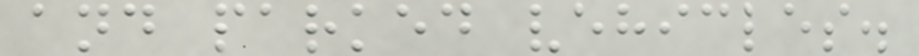and parked vehicles.
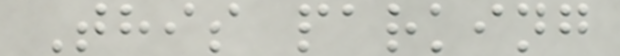This parking
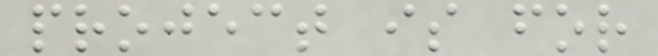project is for
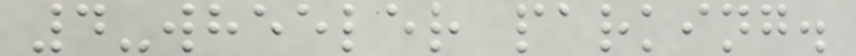4-wheeler parking.
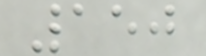150
